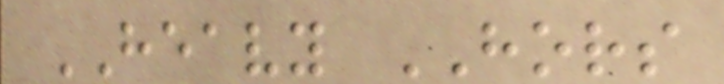HEAVY HORS
